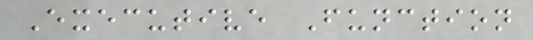Executive Function
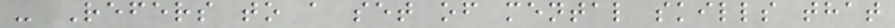- Refers to a set of mental skills that
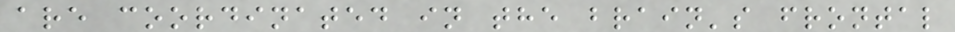are coordinated in the brain's frontal
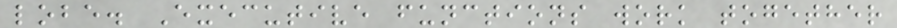lobe. Executive functions work together
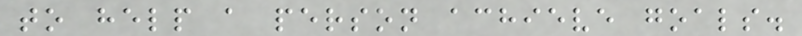to help a person achieve goals.
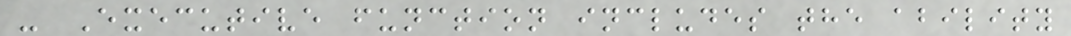- Executive function includes the ability
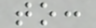to:
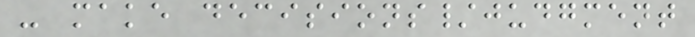- make decisions/judgment
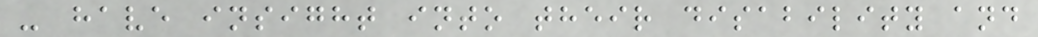- have insight into their disability and
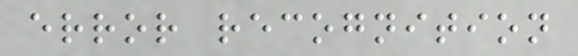error recognition
